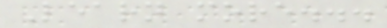Learn more...
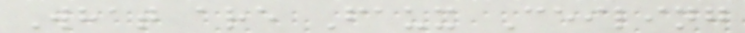What are Faux Ceiling
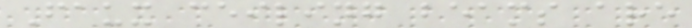Faux ceiling beams are
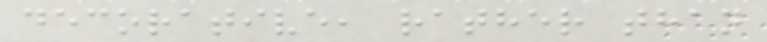decorative, rather than
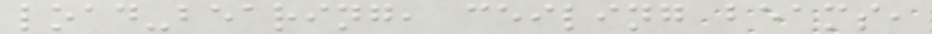load-bearing, ceiling beams,
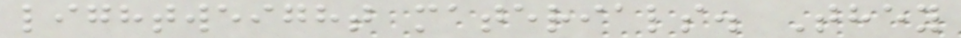lightweight materials. They
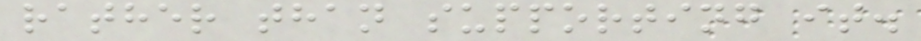rather than supporting it.
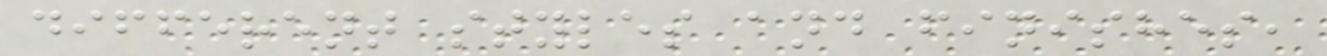different styles and finishes,
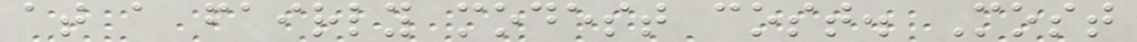at a fairly modest cost. Most
